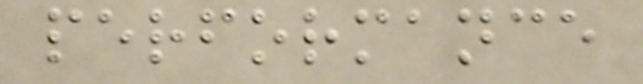performance
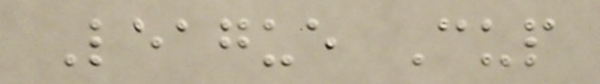League Cup
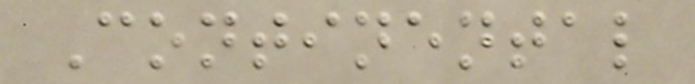Continental
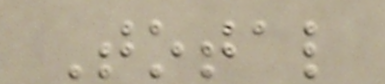Total
